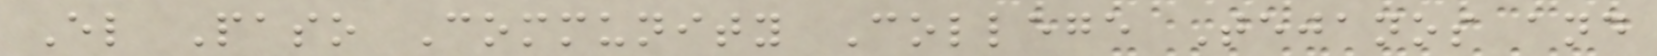El Paso Community College Tejanos and
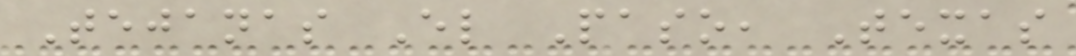Tejanas El Paso, Texas
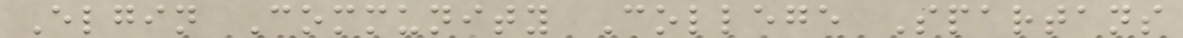Elgin Community College Spartans
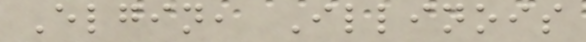Elgin, Illinois
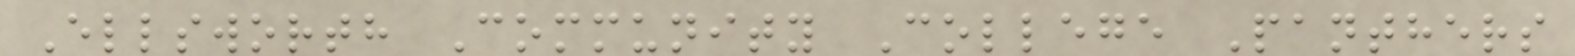Ellsworth Community College Panthers
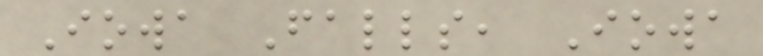Iowa Falls, Iowa
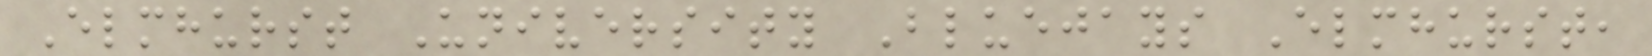Elmhurst University Bluejays Elmhurst,
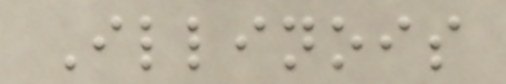Illinois
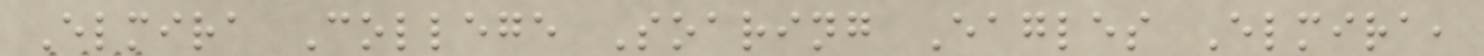Elmira College Soaring Eagles Elmira,
